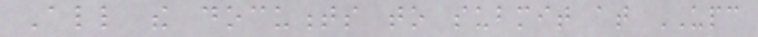All the documents to submit at UPC
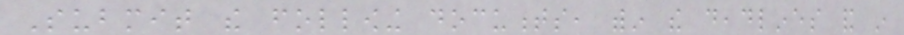Submit the following documents, within the deadlines and in
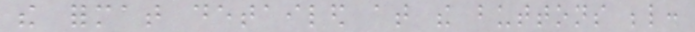the format detailed at the buttons below:
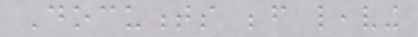Documents before leaving
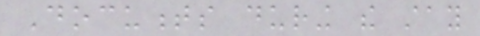Documents during the stay
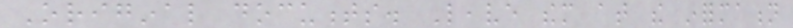Original documents. Leave them at the information
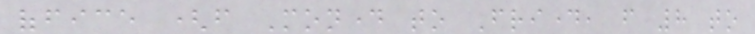office (from Monday to Friday, from 8 to
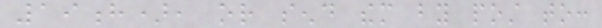19h), or send them by post to:
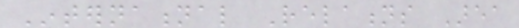International Relations Area
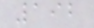192
